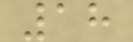18
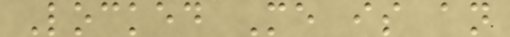Locked Me is an
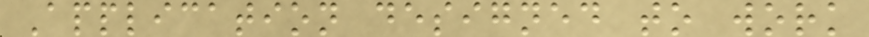Application designed to work
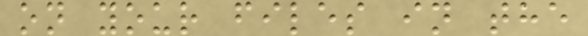on your files in the
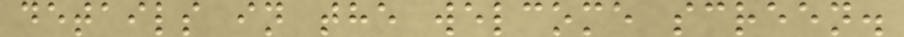details in the welcome screen.
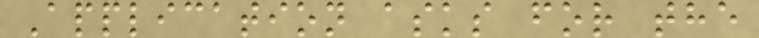Application asks for the
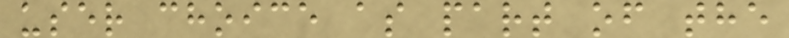user choice as part of the
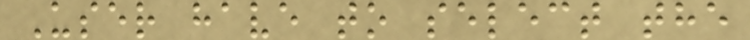User have to select the
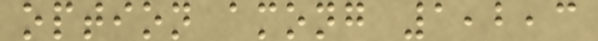option among 1,2,3
